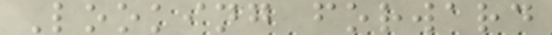Looking forward
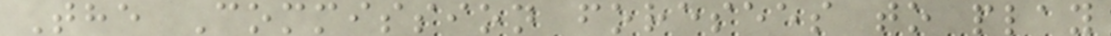The Commission foresees to play
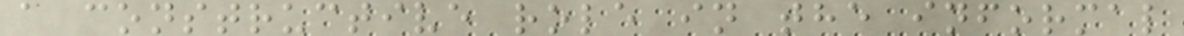a constructive role in the informal
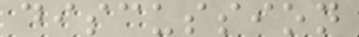discussion
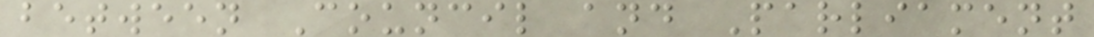between Council and Parliament
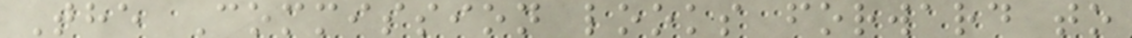The Commission looks forward to
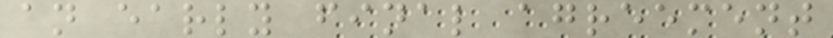an early final agreement
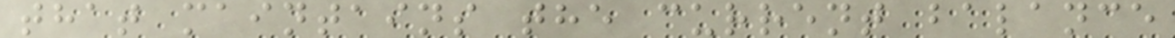that maintains the current balance
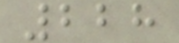228
